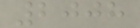2008
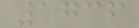1736
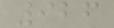926
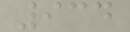934
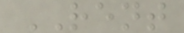RENT
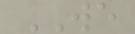WE
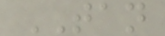TAN
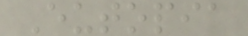Eutopia
